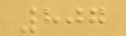807
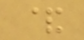&
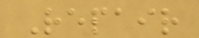Repair
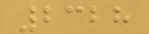2328
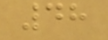48
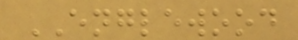ENGLEWOOD
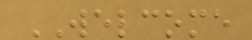WELCOME
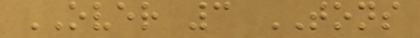OVER 3 TONS
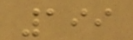199
